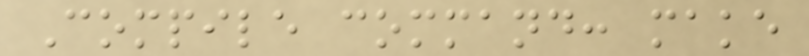Compile command: make
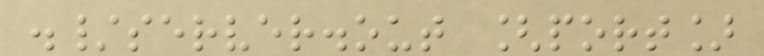./server.out [port]
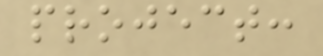project:
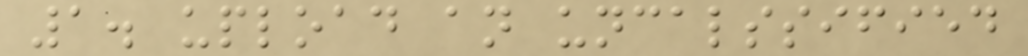1. upload an uncalssified
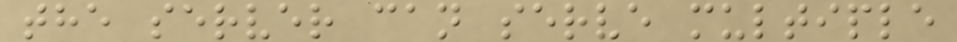the server can serve multiple
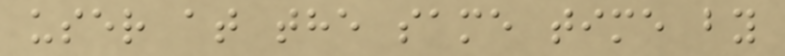user at the same time by
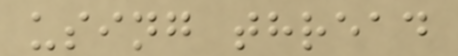using thread
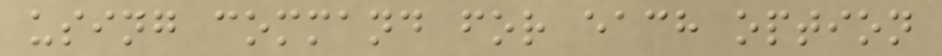using command for each option
